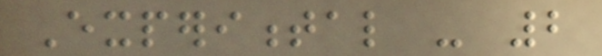Experimental - 2
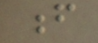f
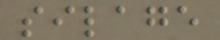silage
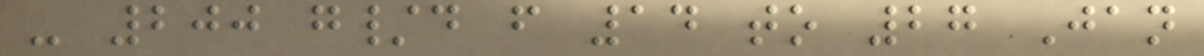- 200 g/d from 14 to 27 Jan
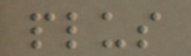plus
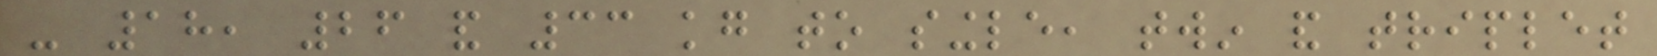- 18, 26 and 33 kg to single, twin and triplet
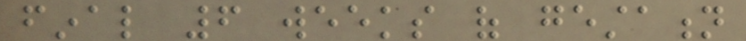final 6 weeks of gestation
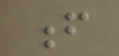f
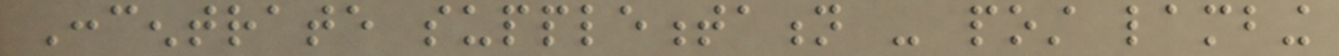Concentrate supplementation - post lambing
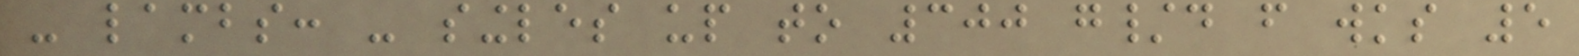- lambs: - singles up to 300 g/d from wks 5
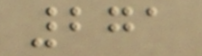271
